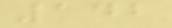142
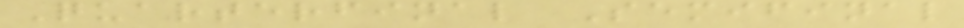Quarterfinal Semifinal
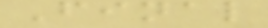Final
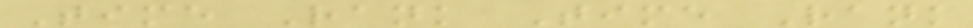Time Rank Time Rank
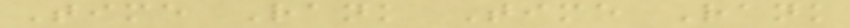Time Rank Time Rank
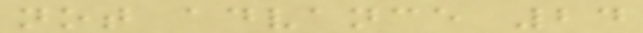not advance 24
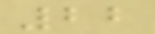22
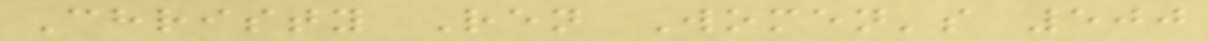Christy Ren Women's 500
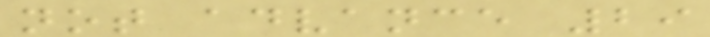not advance 29
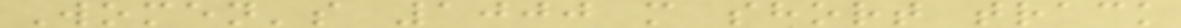Women's 1000 m short track
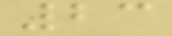23
